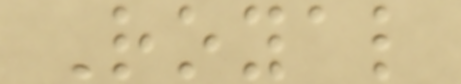Royal
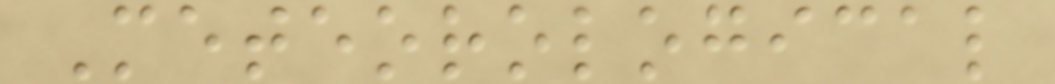Meteorological
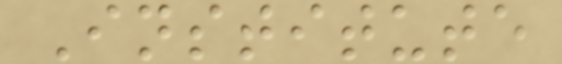Institute
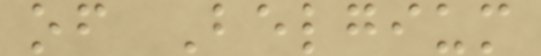of Belgium
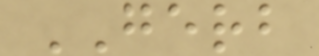GERB
